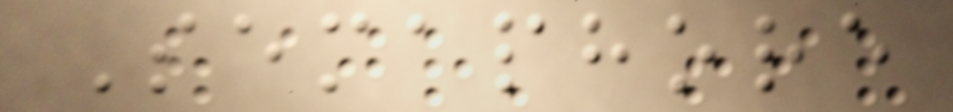Semaphore
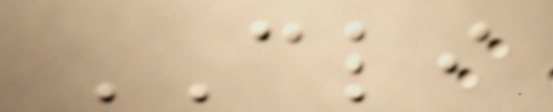CLI
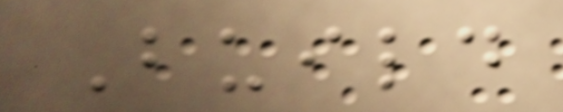Build
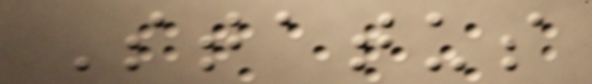Status
